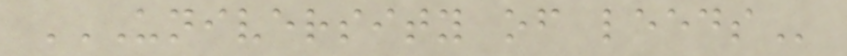UNIVERSITY OF LEEDS
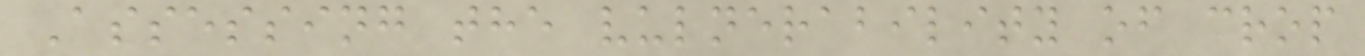Assessing the vulnerability of crop
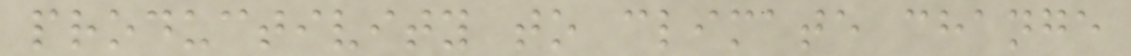productivity to climate change
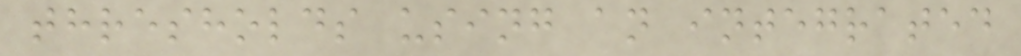thresholds using an integrated
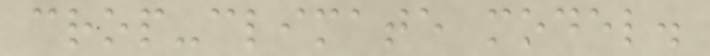crop-climate model.
